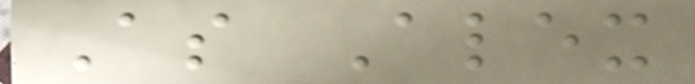As Alex
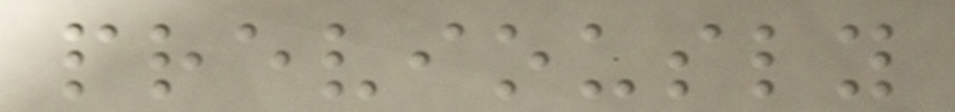previously
